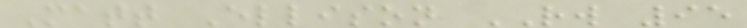Matt Ellison RW 95
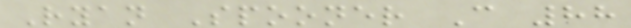Ryan Spooner C 88
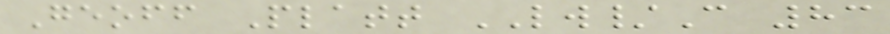Geoff Platt LW/C 83
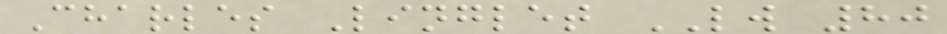Charles Linglet LW 80
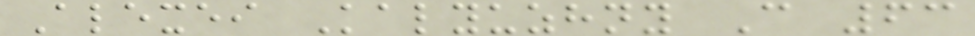Alexei Kalyuzhny C 63
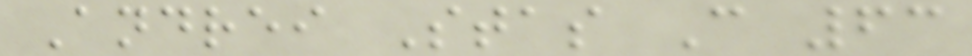Andrei Stas C 63
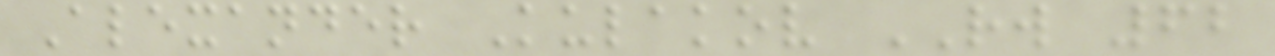Alexander Kulakov RW 62
